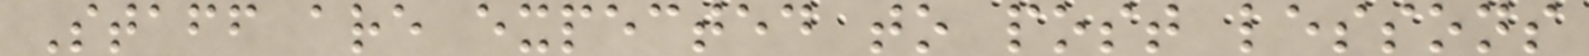Staff are expected to post lessons
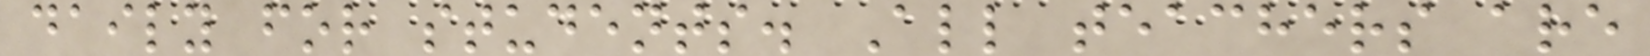daily for students. All teachers are
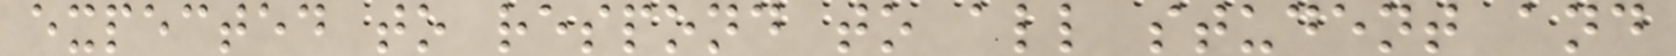expected to respond to all student and
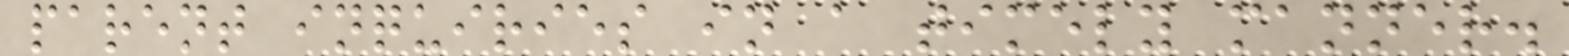parent inquiries in a timely manner.
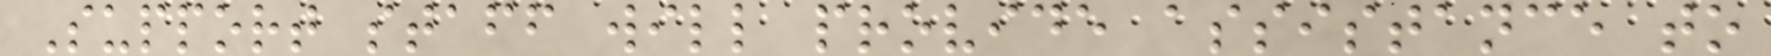Support staff will provide assistance to
